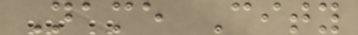Name City
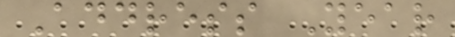Address Year
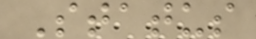Status
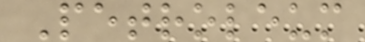Petroleum
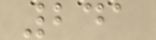241
